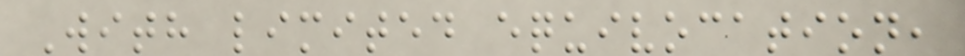With limited equivocation,
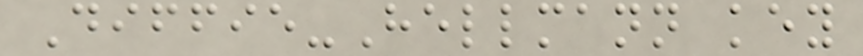Diffie-Hellmann key
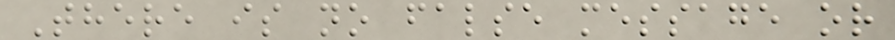There is no false message or
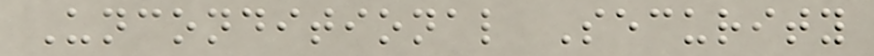Unconditional Security
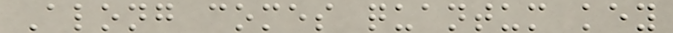Along comes quantum key
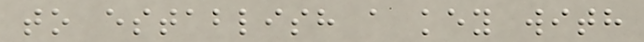to establish a key with
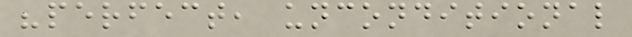"perfect, unconditional
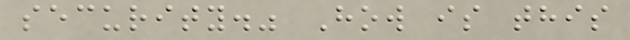security." How is this
